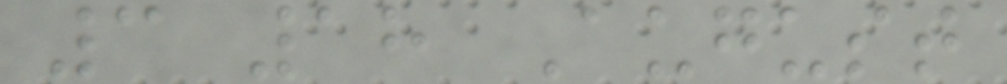3 18 August
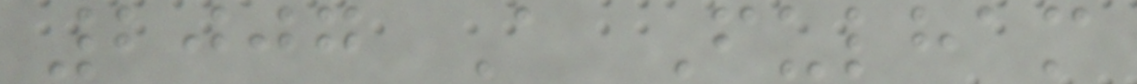2007 A Fulham
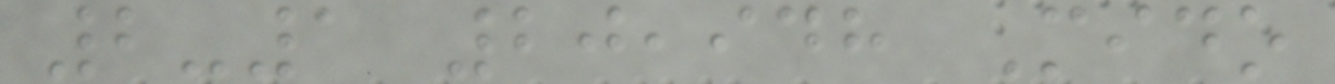2-1 20,948 Mido
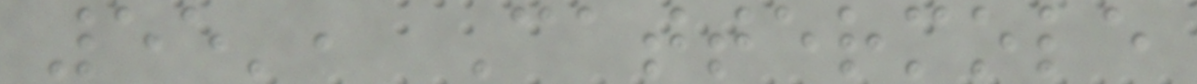55', Cattermole
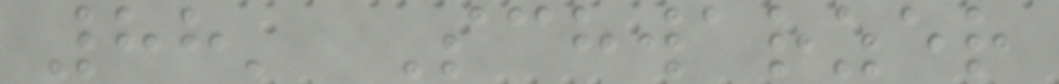88' Schwarzer
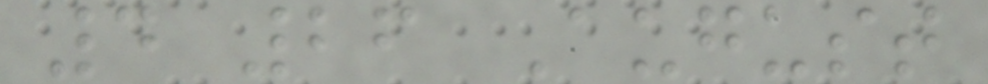4 26 August
